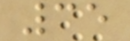35
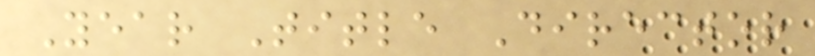Year Title Director
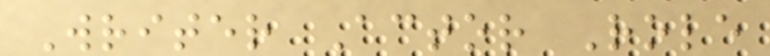Writer Actor Role
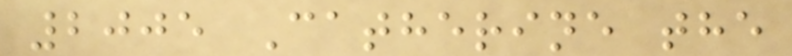2005 Catherine the
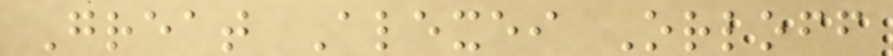Great Alexei Orloff
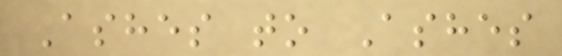Ashes to Ashes
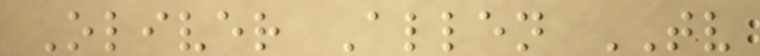Oliver Allen TV
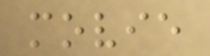movie
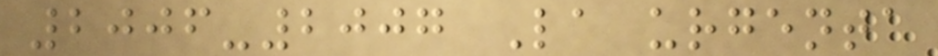2006-2007 La urgenta
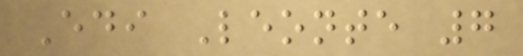Edi Leonte 7
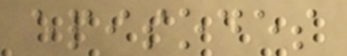episodes
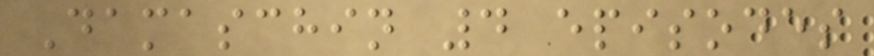Damaschin 4 episodes
